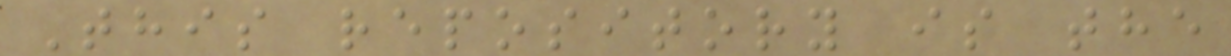This repository is the
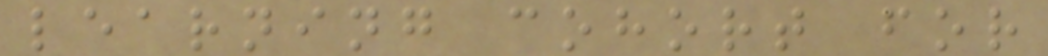learning cohort for
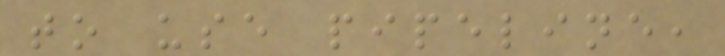to use pipeline,
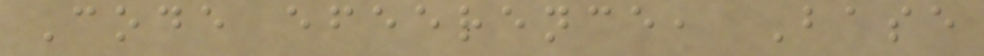Code efeerence, Base
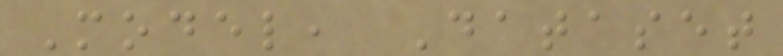Model, Dataset
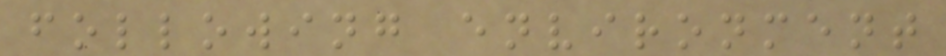following environment
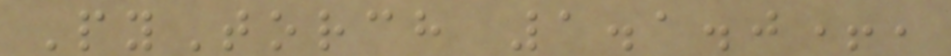PyTorch 1.1.0+,
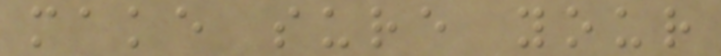make sure your
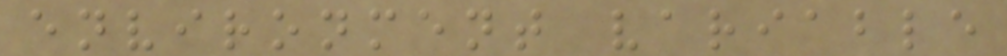environment variable
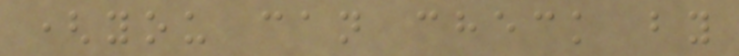(you can check by
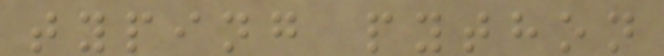typing python
